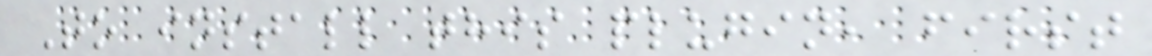To install this plugin, first
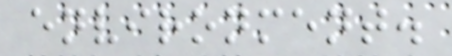environment.
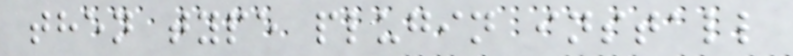then type plugin install
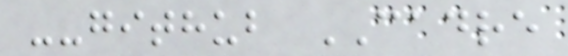--github CADRE
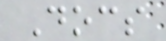Docs
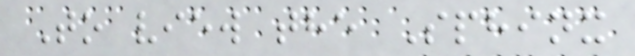To view the Sphinx
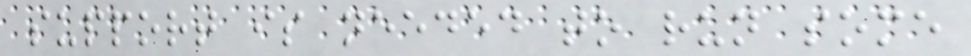support is needed to run some
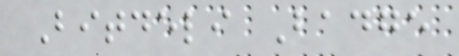Bitdeli Badge
